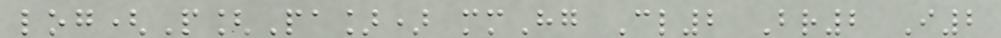log(P[Pa]) mmHg Cl2 Br2 I2
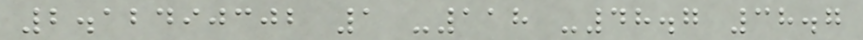2.12490302 1 -118 -48.7 38.7
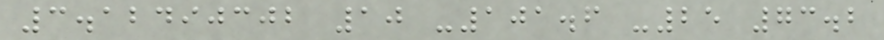3.12490302 10 -101.6 -25 73.2
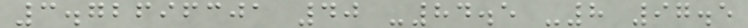3.72696301 40 -84.5 -8 97.5
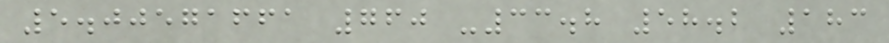5.00571661 760 -33.8 58.2 183
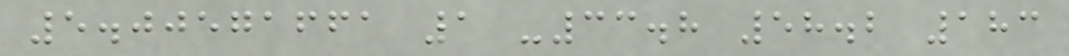5.00571661 1 -33.8 58.2 183
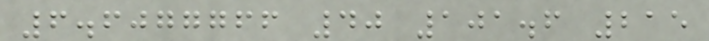6.6077766 40 101.6 215
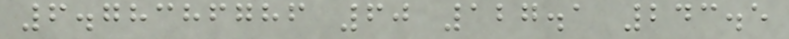6.78386786 60 127.1 243.5
